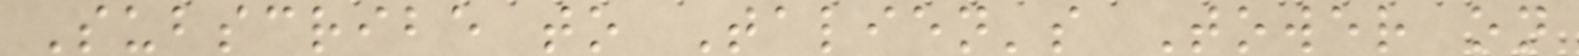Subscribe to Talien's Tower on
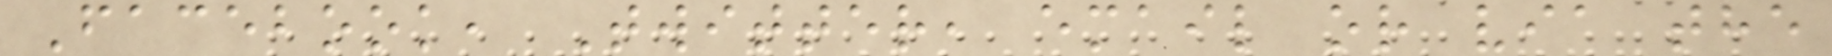Facebook, Twitter, email or via the
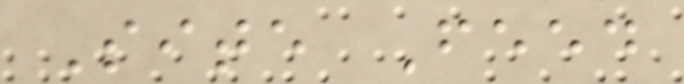Site Feed
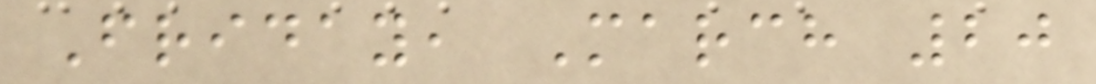Friday, March 20
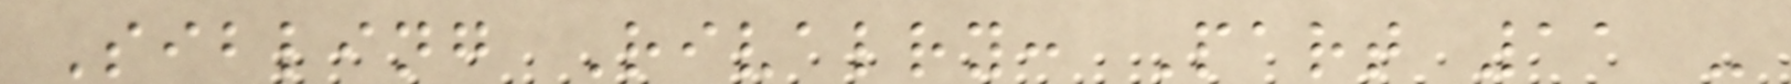Sibling Rivalry: Part 11 -
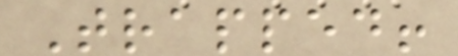Trapped!
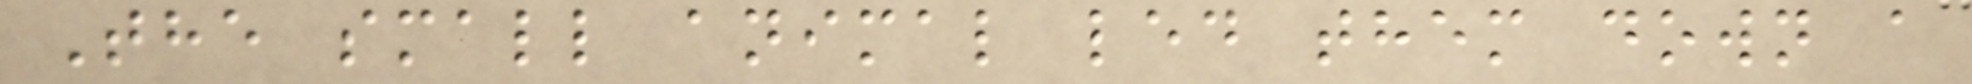The small animal led them down a
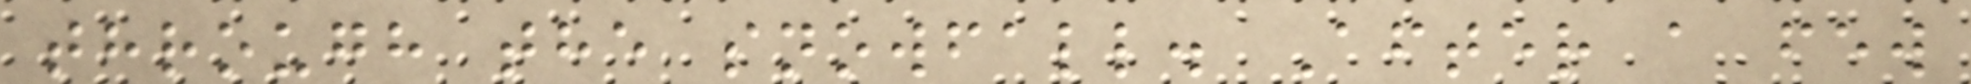through the snowfall. After a few
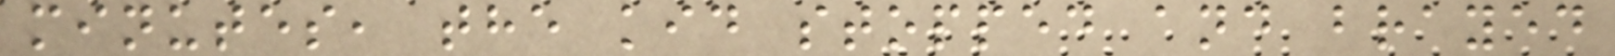minutes, the kid stopped and brayed
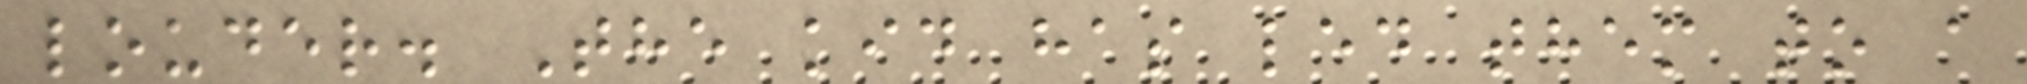louder. The kid has led them to a
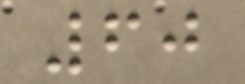60
